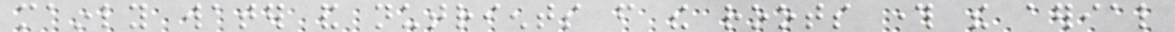mainly water and nutrients from the roots through the aerial
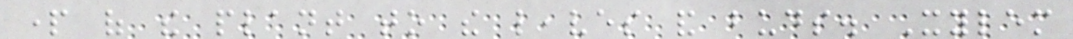part of the plant to the leaves and buds. Xylem
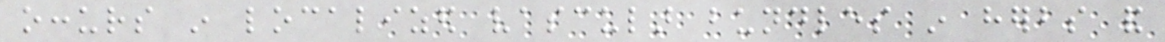occurs in localized vascular bundles in herbs and
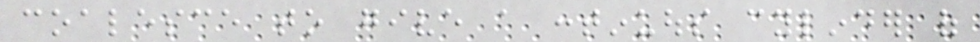coalesce to give a continuous cylinder of
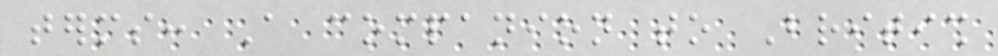terms: A companion to British
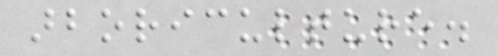arboriculture.
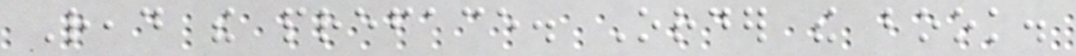Read the preface. Order the book.
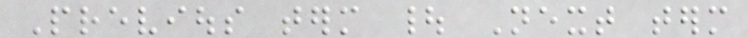Previous term | Next term
